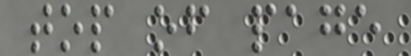top of page
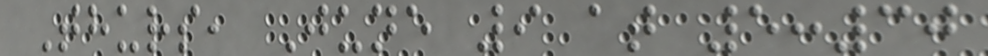Thurs, June 9 at 5:30
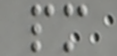pm
